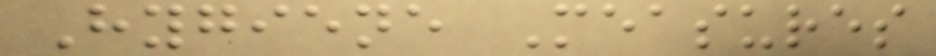Hygiene Measures
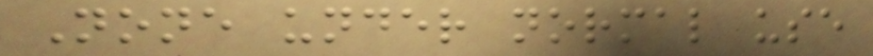None under normal use
